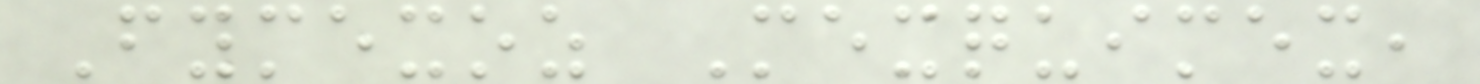Fymexoz Mexquimex,
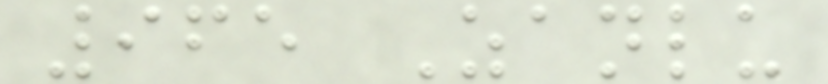965 Zanlu
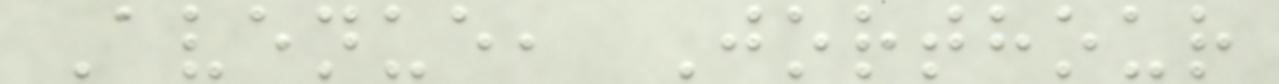Avenue, Jorthour
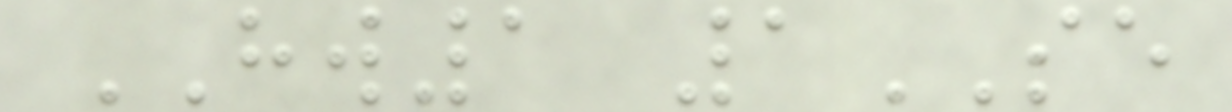HW1 1SE
